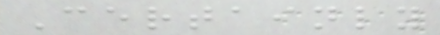Certainly
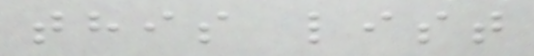this list
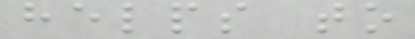helps to
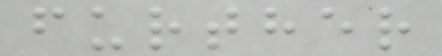further
